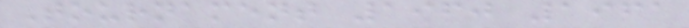Tournament 1960 1961
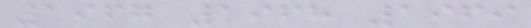1967 1968 1969
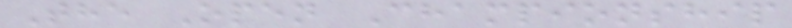The Open Championship
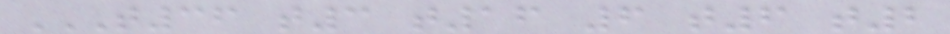T36 T3 T16 6 T6 T2
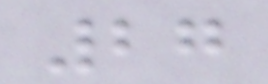27
